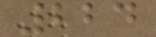224
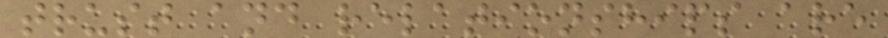trust and relationships are
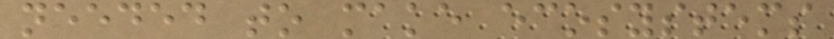needed to make ecosystems
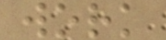work
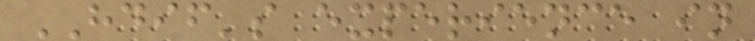HDIF's experience in
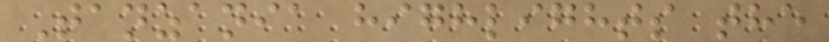Tanzania highlights the
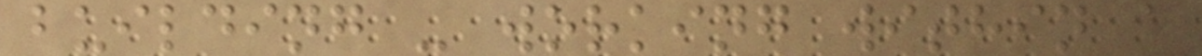building - working within a
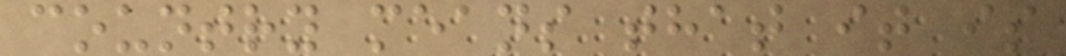country means that it is
